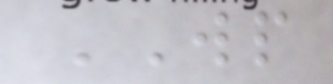WP
